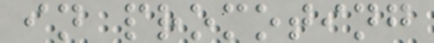in promoting
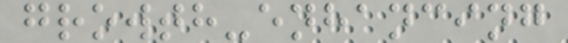growth-enhancing
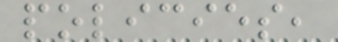policies,
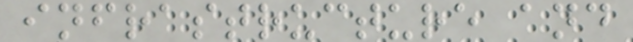infrastructure and
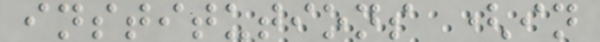institutions (in
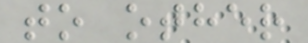to other
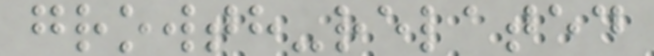growth-related
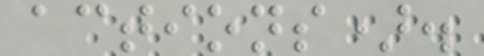actions).
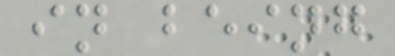in being
